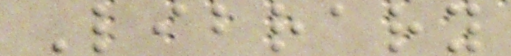Library
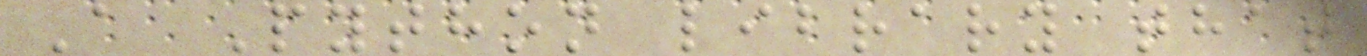A Python library that
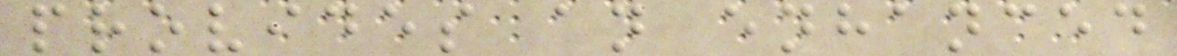provides an enhanced
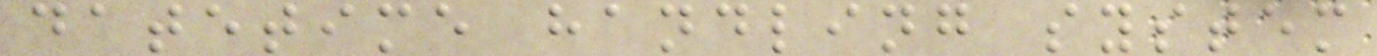datetime handling system
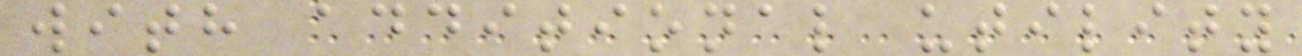with additional utility
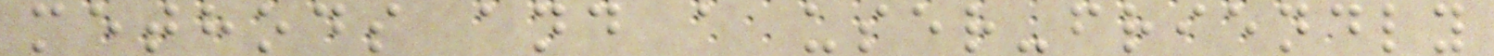methods and a user-friendly
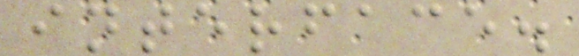interface.
